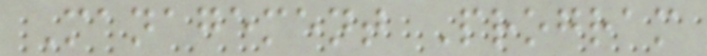Management Program
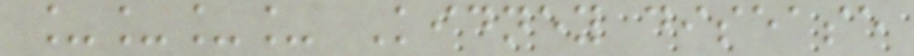____ Kidney disease
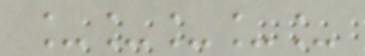_____
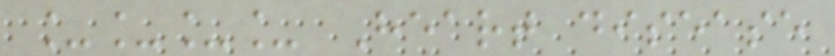____ Heart disease
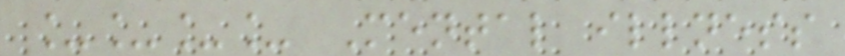____ Mental illness
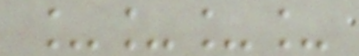____
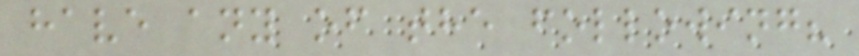have any of the following?
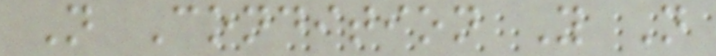N Condition Y N
